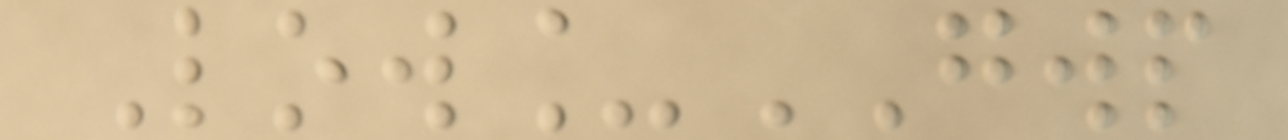Low_GWP
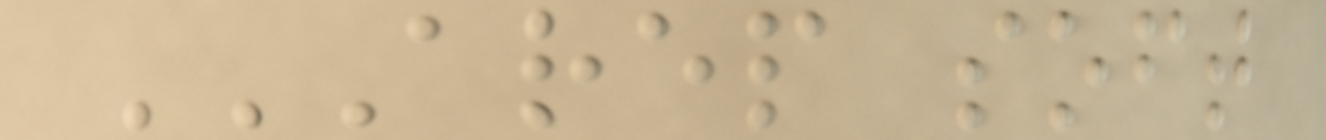AREP SOFT
